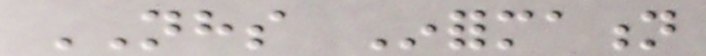NHS Information
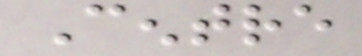Centre
